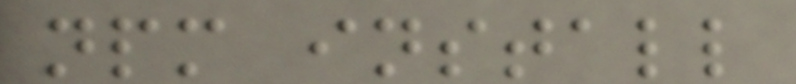npm install
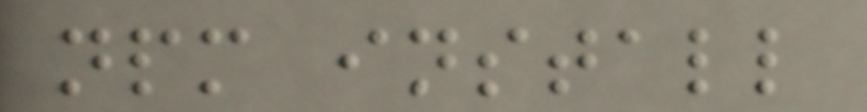npm install
